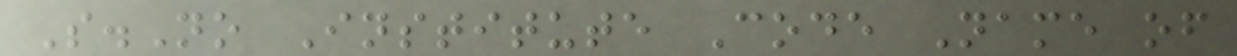S.No Institute Code Name of
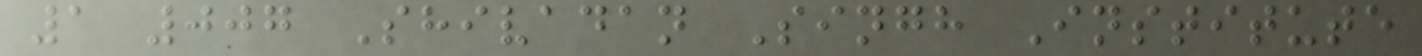1 007 Shivadan Singh Institute
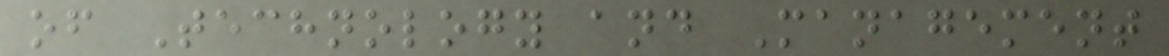of Technology and Management
